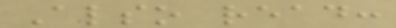Also read:
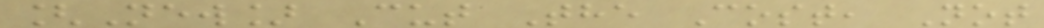[New] Cut The Cost, Not
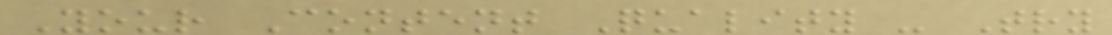Your Content Quality - Try
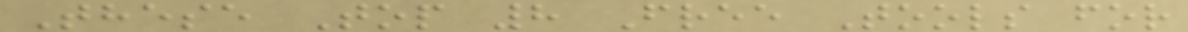These Top 8 Free Tools for
